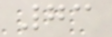73
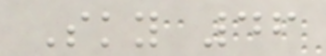Sky 46
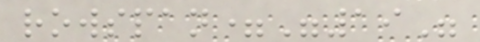rowspan="19"
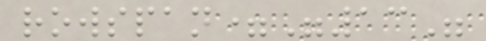rowspan="13"
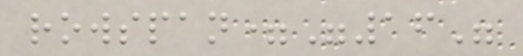rowspan="16"
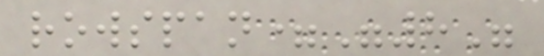rowspan="8"
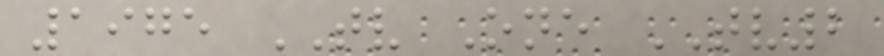1975 TV One TV2
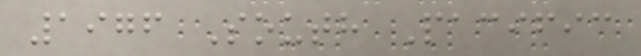1976 South Pacific
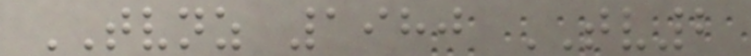TVNZ 1980 TV2
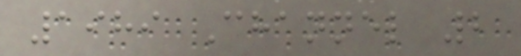1989 Channel 2
